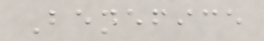Benefice
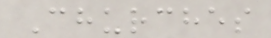Churches
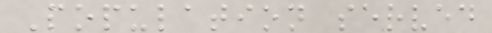Population served
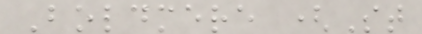Boldmere (St
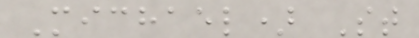Michael) St
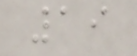19
